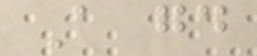A good
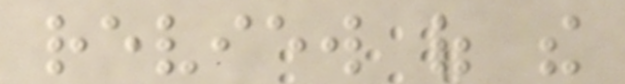review of the
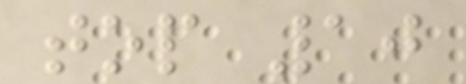top 10
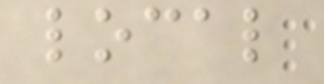local
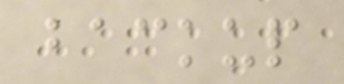backup
